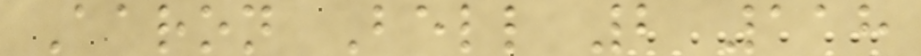Aaron Bell 2 118
